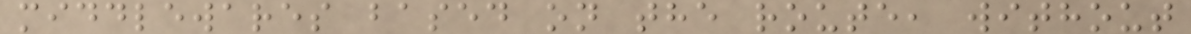middlewares based on the route, without
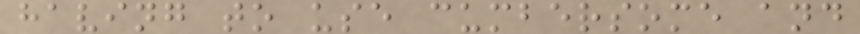having to use cumbersome and
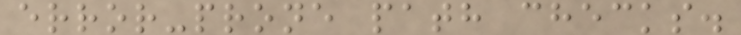error-prone path checks.
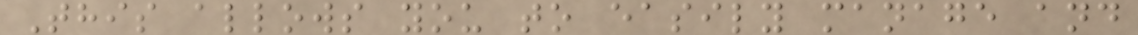This allows you to easily manage and
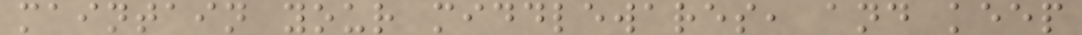maintain your middlewares, and keep
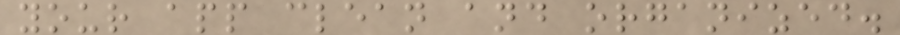your app clean and organized.
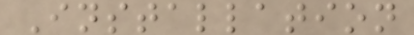Installation
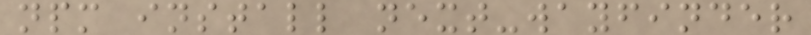npm install next-wayfinder
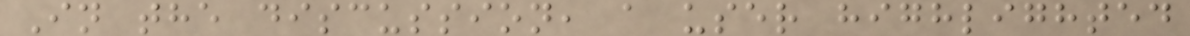In the discussion, a user highlighted
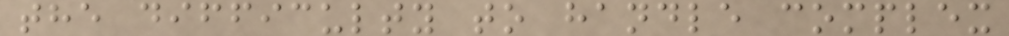the difficulty to handle complex
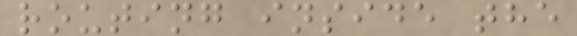routing inside the
